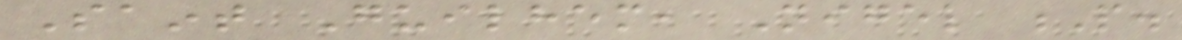Saint Guilhem, Nigel P.
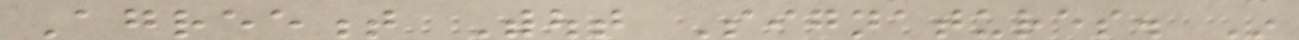Agreement Without Signatures. In
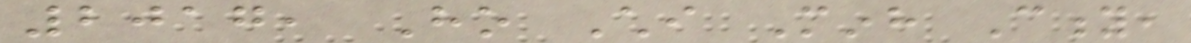2017, Ho Chi Minh City,
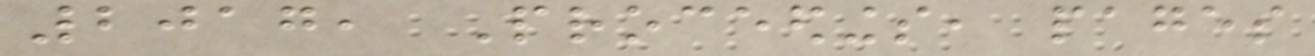2017, Proceedings, pages
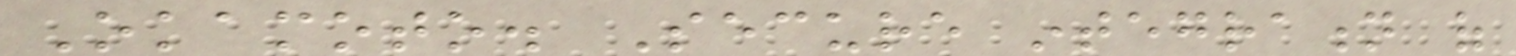Okamoto. Secure integration of
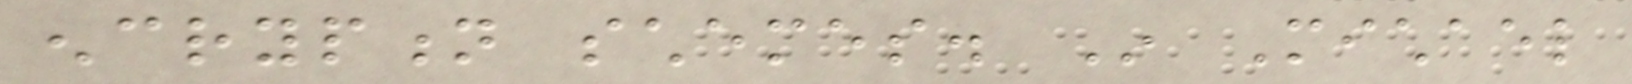encryption schemes. In Michael
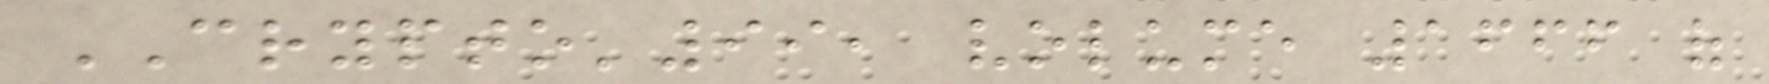CRYPTO'99, volume 1666 of
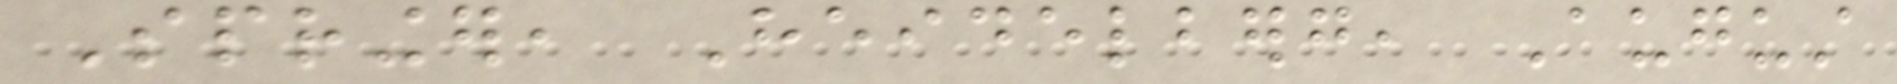Springer, Heidelberg, August
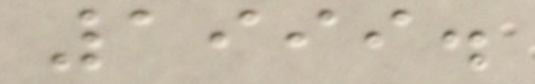1999.
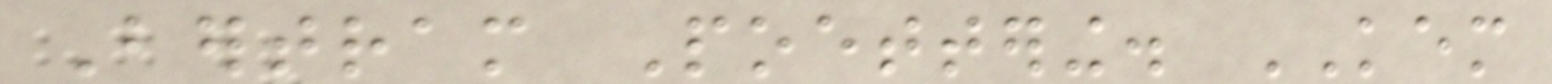Bertram Poettering. KEM
